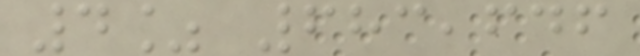4% 683,646
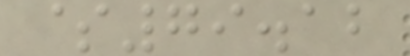$79.12
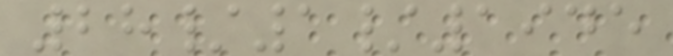28/1/1945
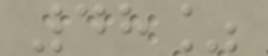48%
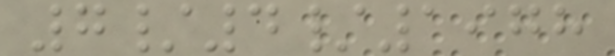7/4/1978
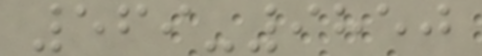569-9850
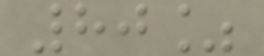80%
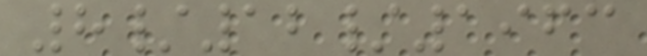8/12/1963
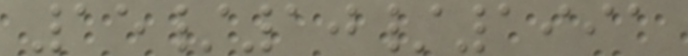15/10/1991
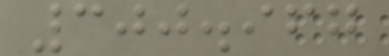300.967
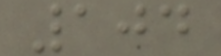104
